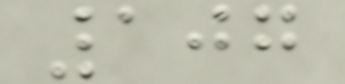107
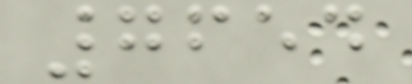7654
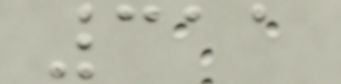311
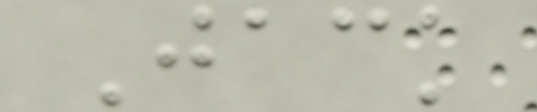Jack
